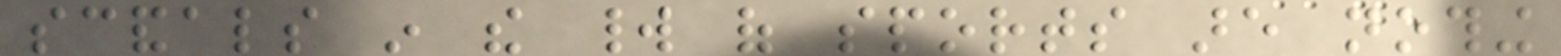scandals in the world of sports are nothing
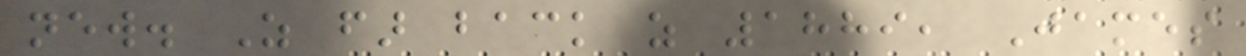new. As far back as 1889, James
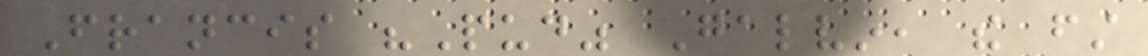Francis "Pud" Galvin, the first
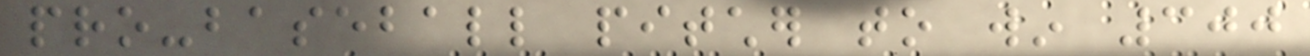pro-baseball pitcher to win 300
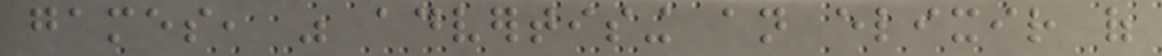games, was advertising an elixir of
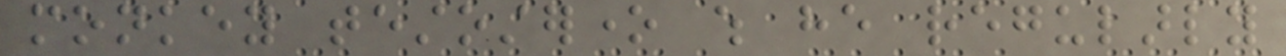monkey testosterone which he regularly
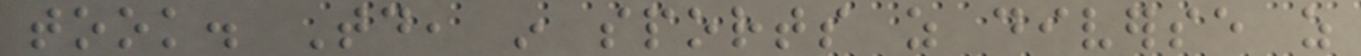took. Today, in sports as diverse as
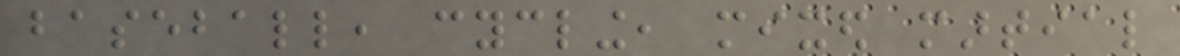baseball, cycling, mixed martial
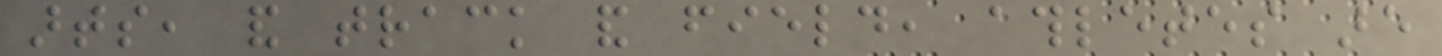arts, and track and field, athletes are
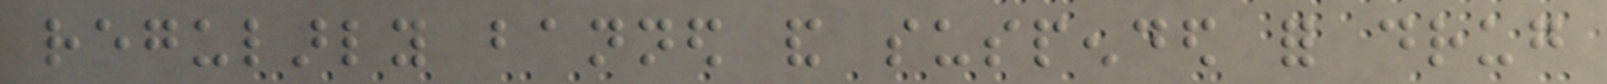regularly banned and suspended for drug
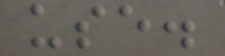use.
